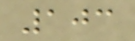103
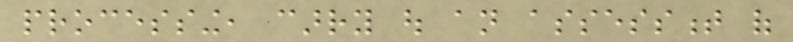processing, carry out an assessment of
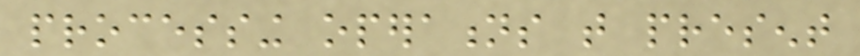processing operations that present
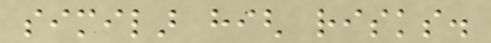similar high risks.
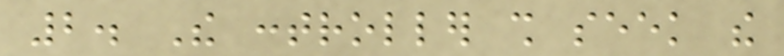2. The controller shall seek the
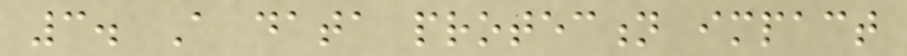3. A data protection impact
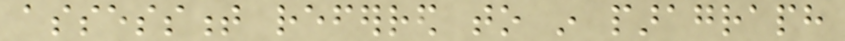assessment referred to in paragraph
